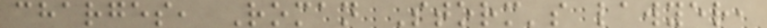charges, Roman Storm's lawyer,
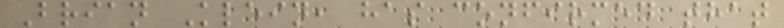Brian Klein, has confirmed that
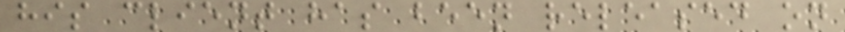his client has been released on
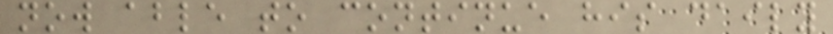now able to continue his daily
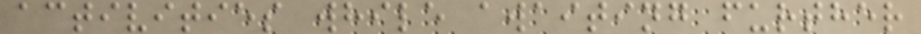activities while awaiting further
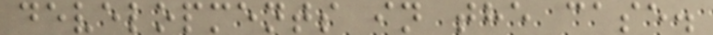developments in the case.
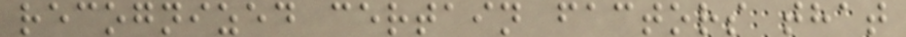recognized certain factors that
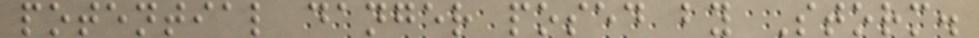potential danger posed by Storm.
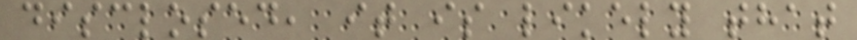disclosed, it is likely that
